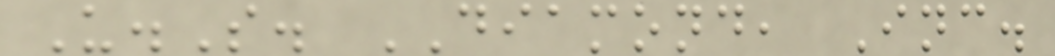U.S. DIAMOND, Inc.
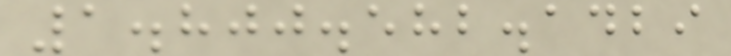1.800.582.1429
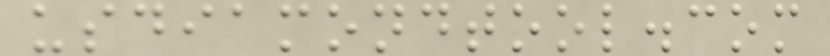usdiamondtool.com
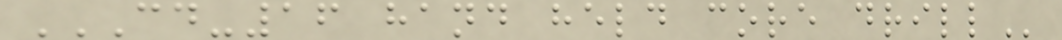CD-16 HAND HELD CORE DRILL
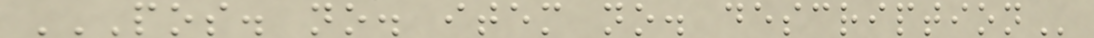POS. NO. ITEM NO. DESCRIPTION
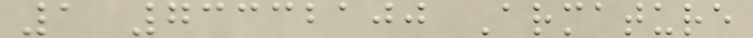1 73332100 Armature
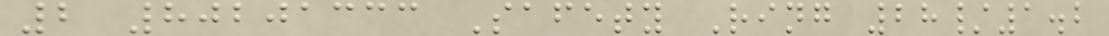2 80201333 Safety Ring 28/1.2
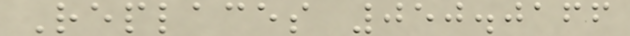Replaces 050.0166
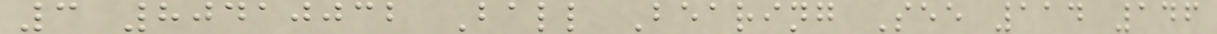3 80410032 Ball Bearing See 114 146
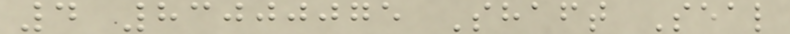4 83000075 Shaft Seal
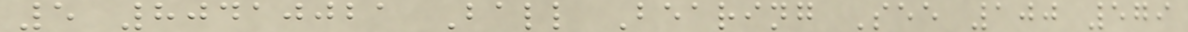5 80410021 Ball Bearing See 100 579
